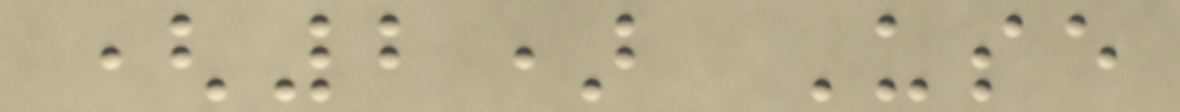(2) Use
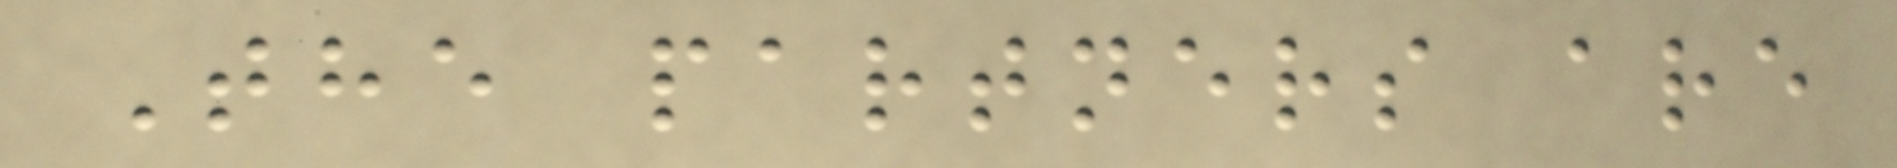The partners are
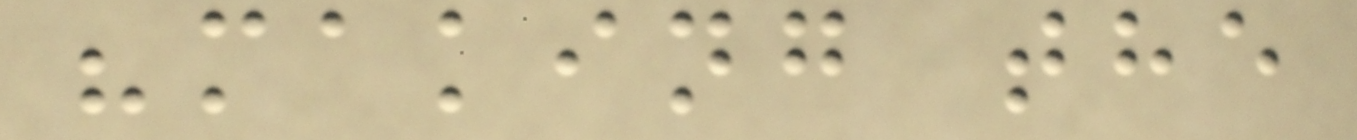"making the
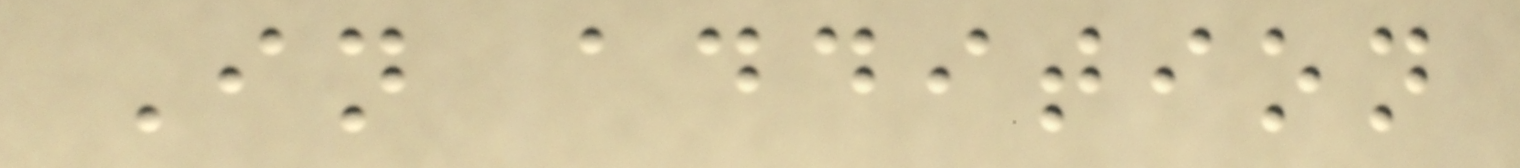In addition
